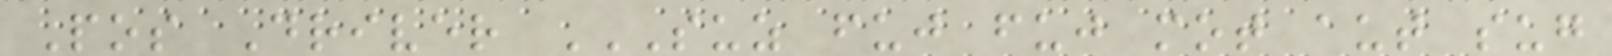Pos Driver SUZ FUJ FUJ MOT AUT SUG
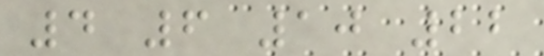4 6 10 22
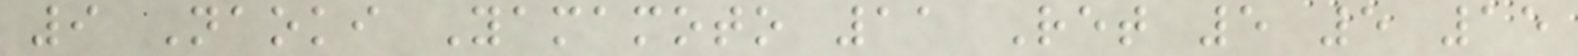9 Naoki Yamamoto 11 Ret 5 5 15
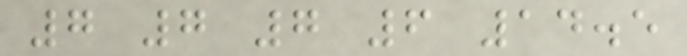7 7 7 6 14.5
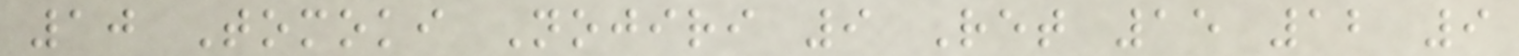10 Tomoki Nojiri 9 Ret 15 12 9
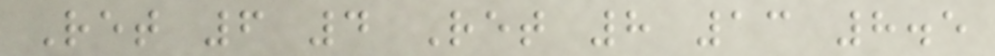Ret 6 4 Ret 8 13 8.5
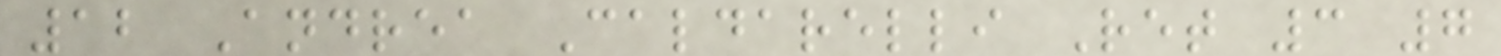12 Andrea Caldarelli Ret 3 7
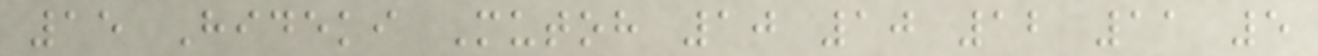15 Hideki Mutoh 10 10 12 11 5
